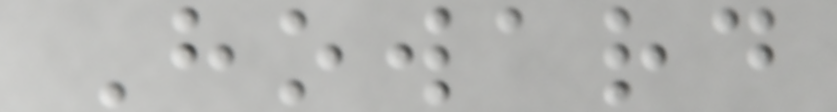Howard
